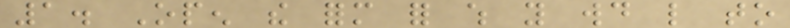1. Open the form for which you would like to
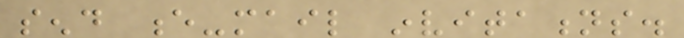send e-mail invitations.
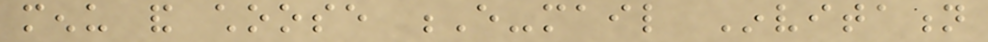menu and choose E-mail Invitation
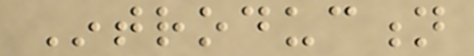Introduction
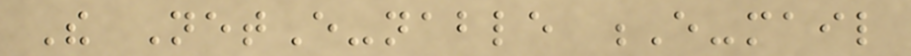The NetE-nable E-mail
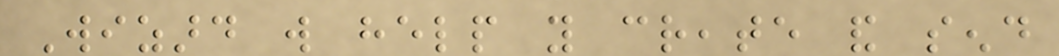Wizard will help you create and send
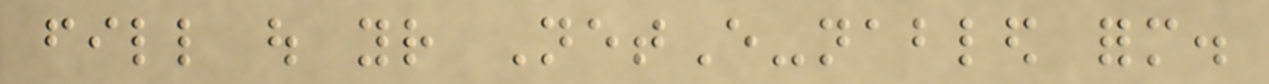fill out your NetE-nabled form.
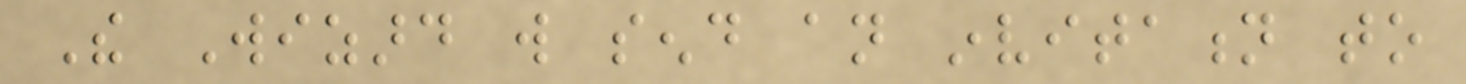The Wizard will send an invitation to
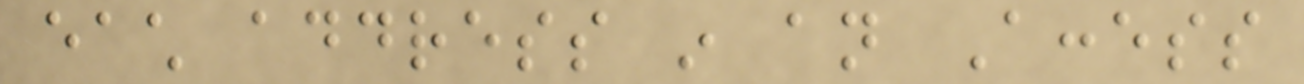each address in an Access
